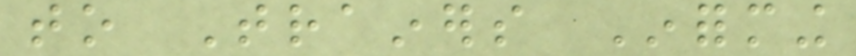to Trainers Informing
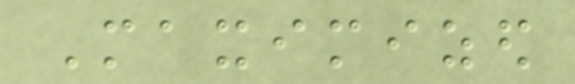Maximized
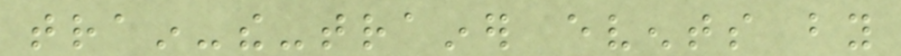train-the-trainer events by
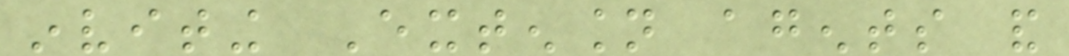inviting Extension agents and
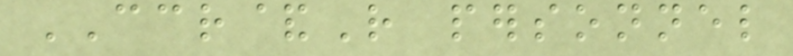CCR&R personnel
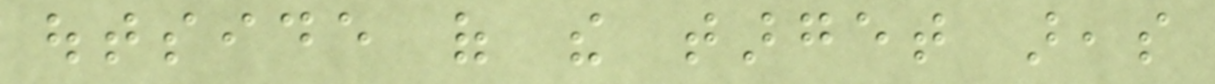outside of the target areas
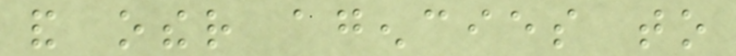and other agencies to
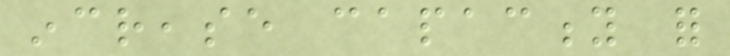increase capacity for
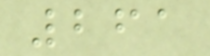261
